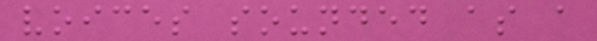voices sounded as a
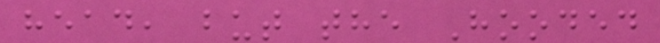head, but the Hooded
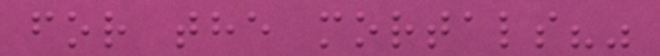for the mortals?"
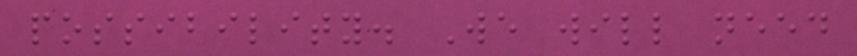possibility. We will need
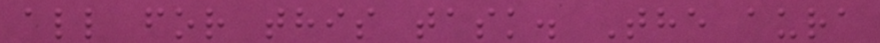all for this task. The aura
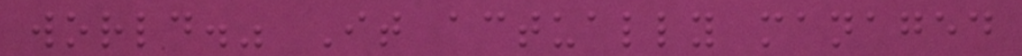world." It actually managed
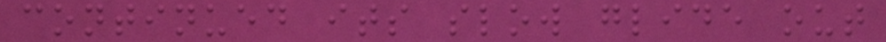continued its slow glide out
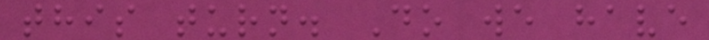this turn. Do we have
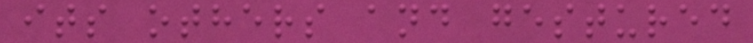its others and gestured
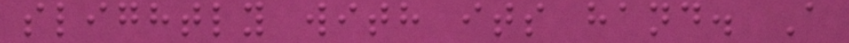slightly with its hand. A
